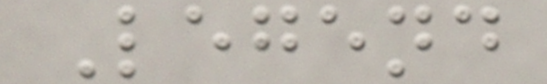Legend
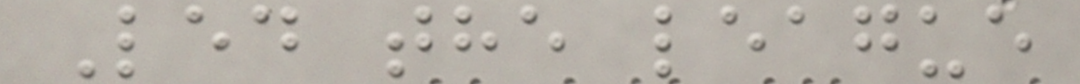Led the league
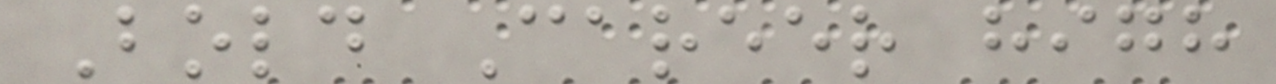Bold Career high
